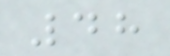48
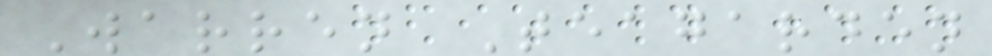Warren Teagarden
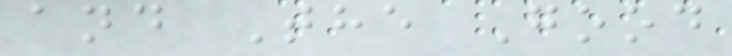and The Good
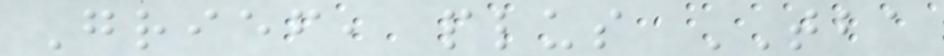Grief, plus TBA
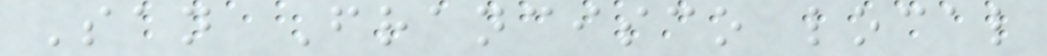San Francisco local
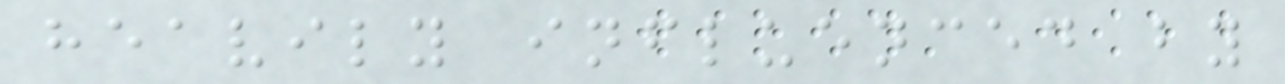heavily influenced by
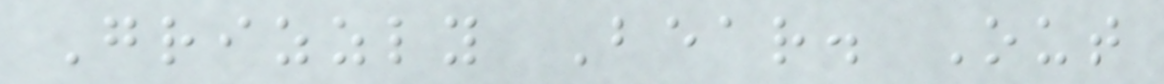Grizzly Bear. Out
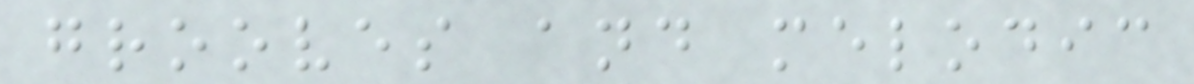grooves and melodic
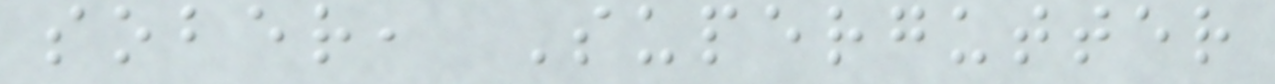sober, Supergutter
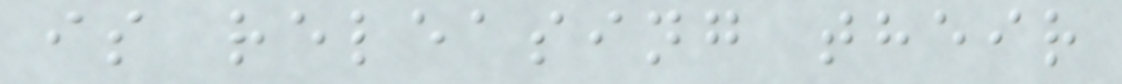is releasing their
